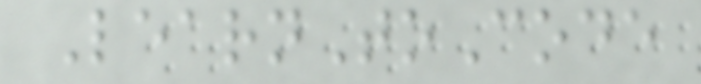LearnToCode
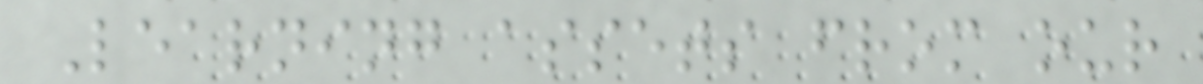Learning assets from our
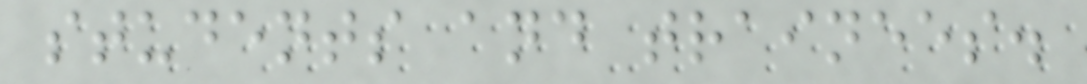students and trainees.
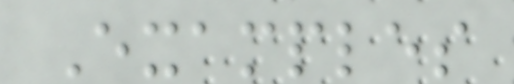Examples
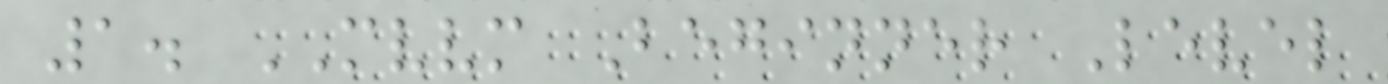1. MVVM Beginner Level
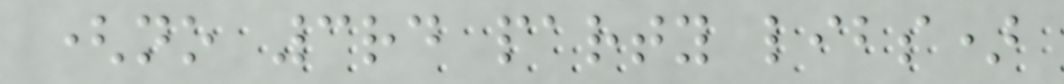(no 3rd party libs)
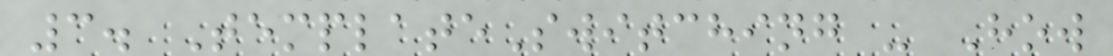3. TemplateSwitching - How
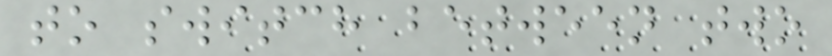to switch between two
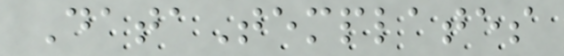DataTemplates
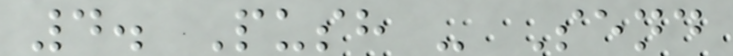4. Push - Send
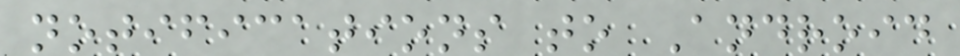notifications to Android
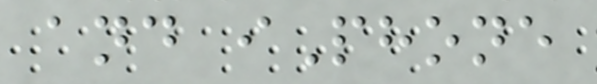and iPhone
